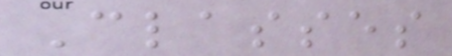Classes
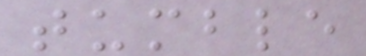tumble
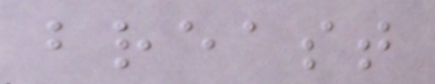breast
